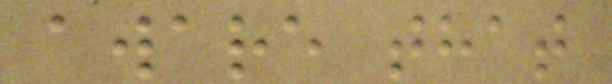aware that
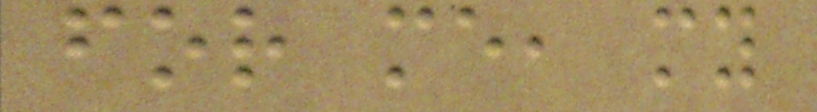for me, my
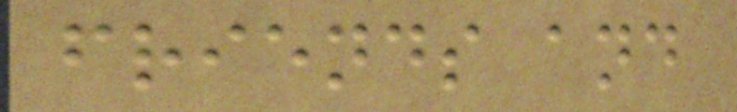friends and
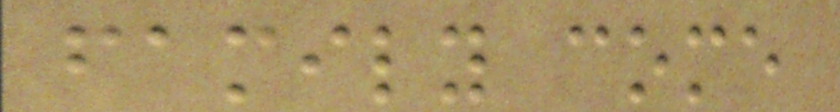family come
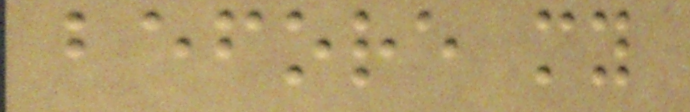before my
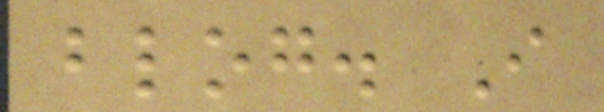blog. I
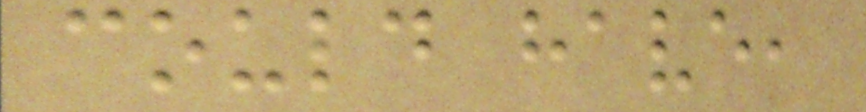could have,
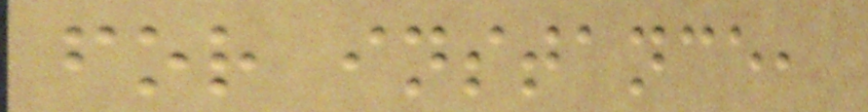for instance,
